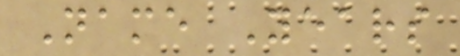Name Years
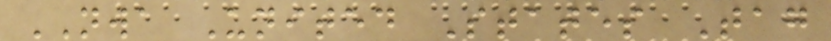NWA United States Tag
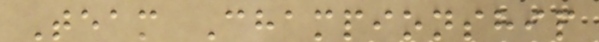Team Championship
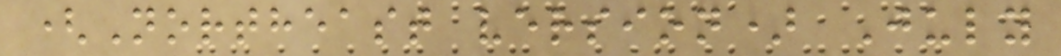(Northeast version) July
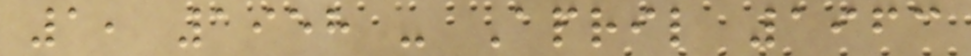1, 1958 - April 1963
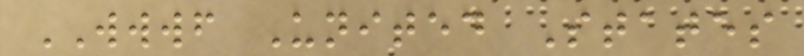WWWF United States
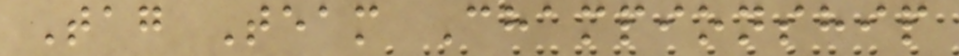Tag Team Championship
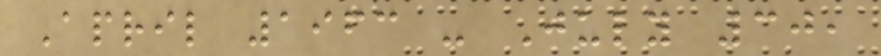April 1963 - July 30,
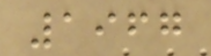1967
